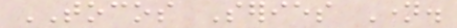TOCOS Series Name.
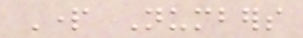Part Numbers
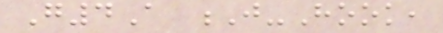G4A J-Hook,
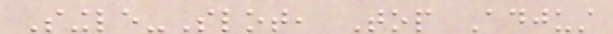Single-Slot, Top Adjust
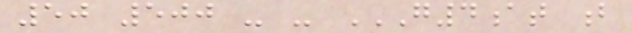50 500 - - G4AT B
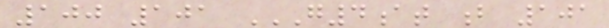100 101 G4AT B 101
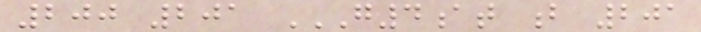200 201 G4AT B 201
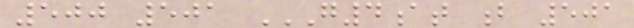500 501 G4AT B 501
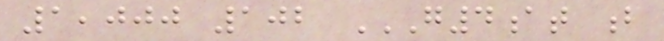1,000 102 G4AT B
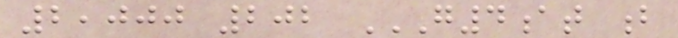2,000 202 G4AT B
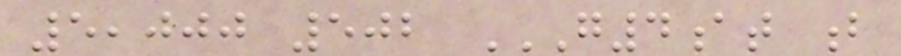5,000 502 G4AT B
